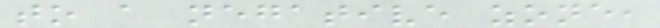to a negative zone,
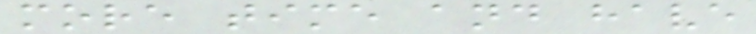more time and have
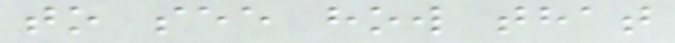to see how that
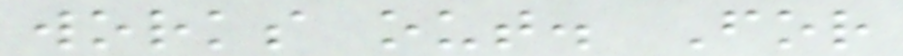works out. For
